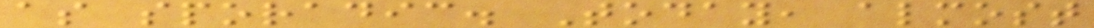as sporadic. Today, almost
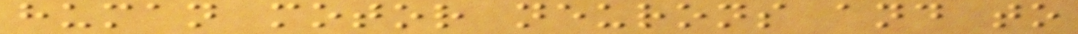human motor neurons and to
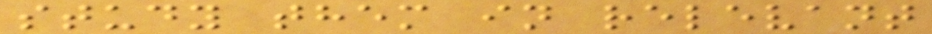study them in relevant
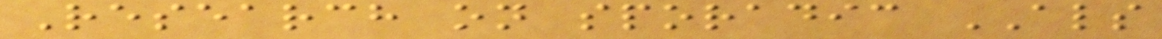Research on sporadic ALS
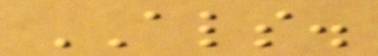ALS.
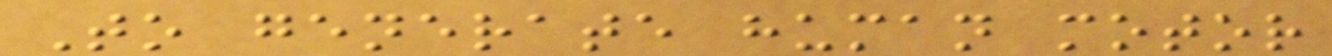To generate human motor
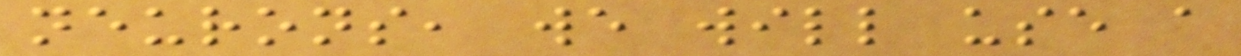neurons, we will use a
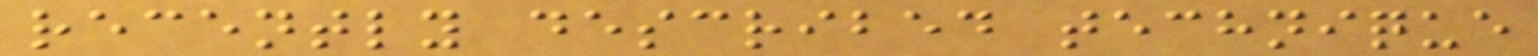recently described technique
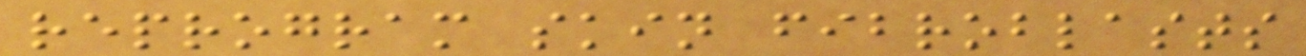reprogram skin fibroblasts
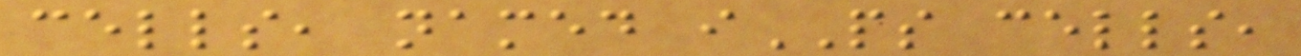cells, named iPS cells,
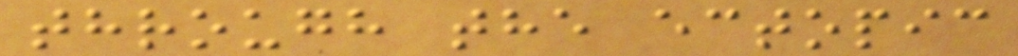through the ectopic
